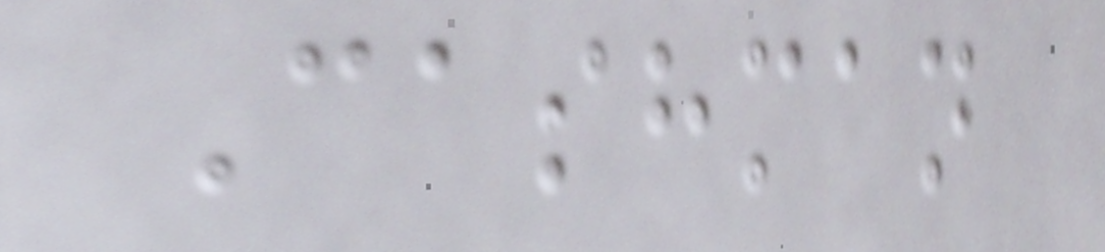Cashman
